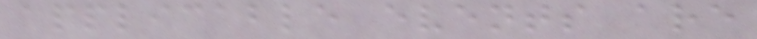applicable events are
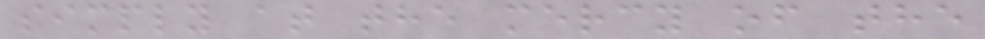simply at the mercy of the
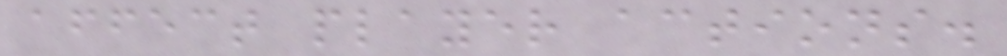affect player actions.
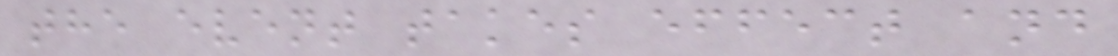the event takes effect and
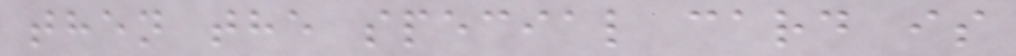then the special card is
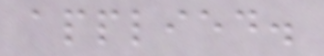applied.
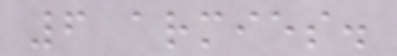6 armies.
